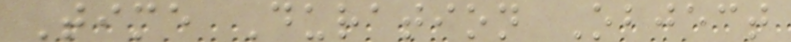Time Duration Object
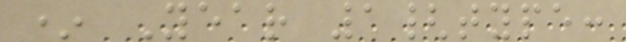* Year 1{type:
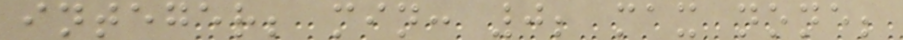integer; min: 0; max none;
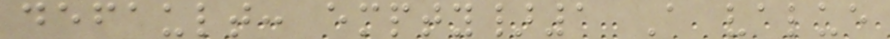default: empty}1 A value
